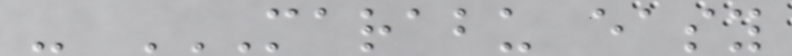- MARABU EASY
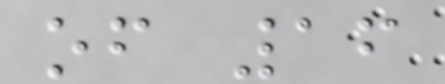of 16
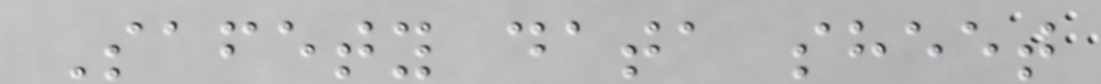Safety data sheet
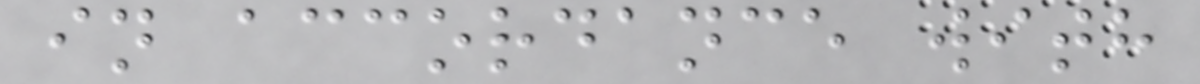in accordance with
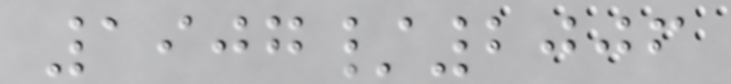1907/2006
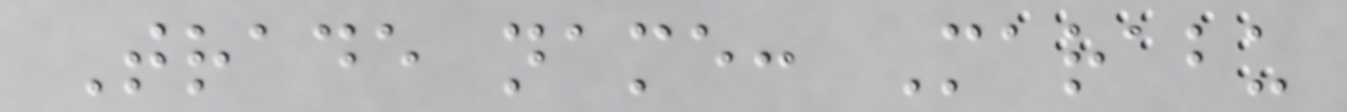Trade name: Marabu
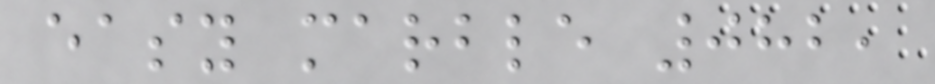easy marble 082,
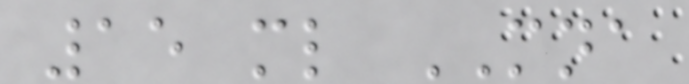15 ml MNA
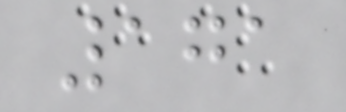171
